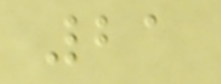21
